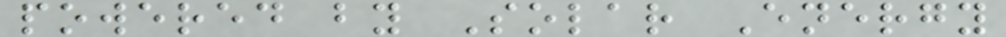powered by Solar Energy
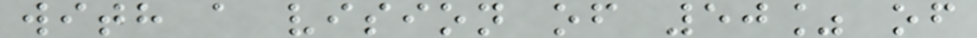with a vision of 50% of
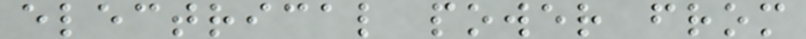electrical power from
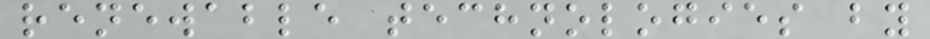renewable technologies by
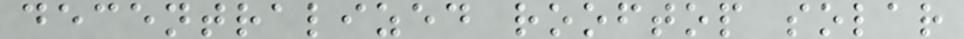decentralized rooftop solar
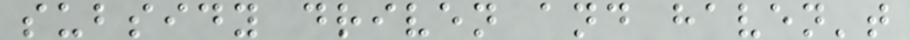subsidy driven and haven't
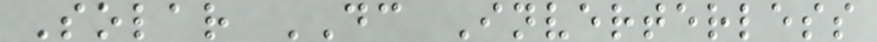Solar DC Inverterless
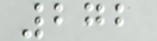272
